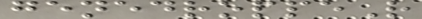genedroppeR
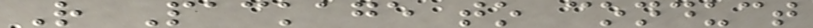R Package to conduct
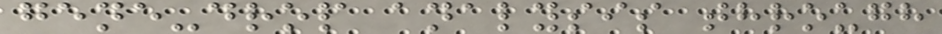gene-drop analysis through
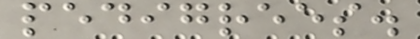pedigrees.
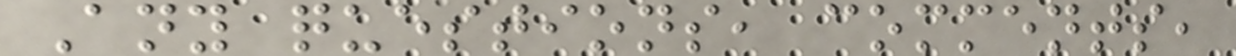Any questions, comments,
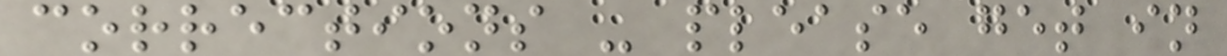corrections - please get in
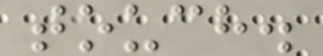touch.
